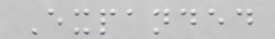Expanded
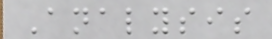Analysis
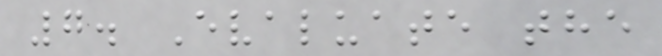7. Evaluate the
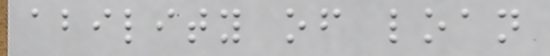ability of loan
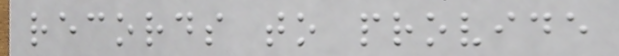records to provide
